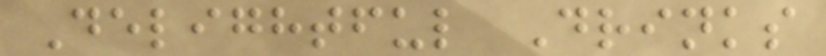Delightful Drinks
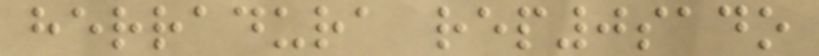herradura rep0sado
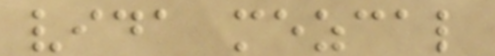vida mezcal
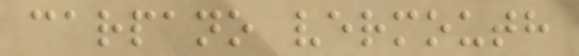carpano vermouth
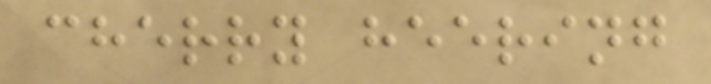cherry heering
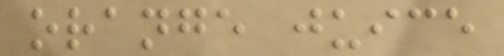orange juice
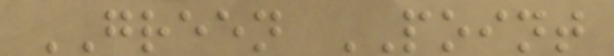GREEN POINT
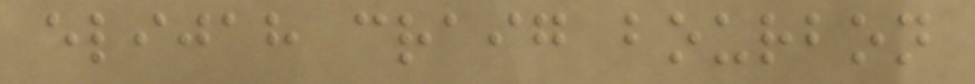elijah craig bourbon
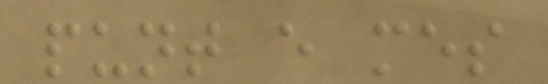punt e mes
